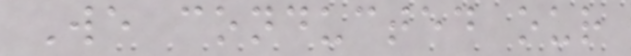We conducted our
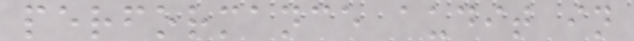performance audit in
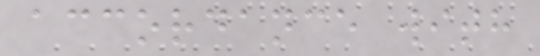accordance with
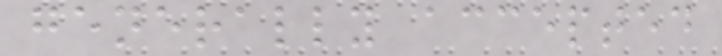generally accepted
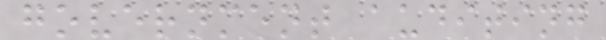government auditing
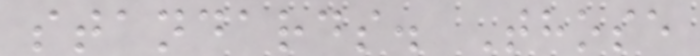standards. Those
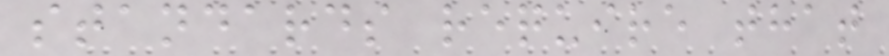standards require that
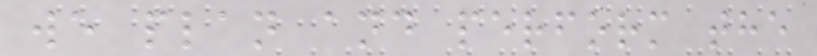we plan and perform the
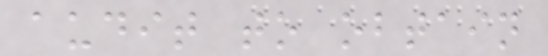audit to obtain
